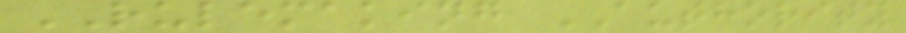RULEMAKING AUTHORITY
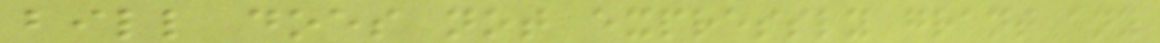bill does not expressly grant any
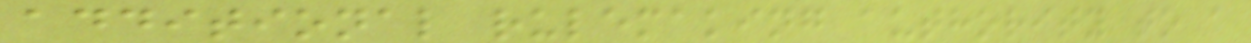additional rulemaking authority to a
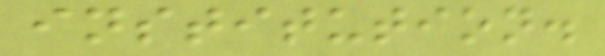institution.
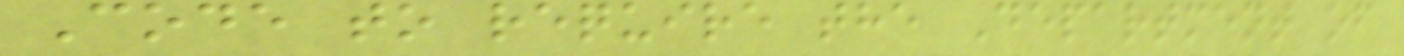Code to require the Department of
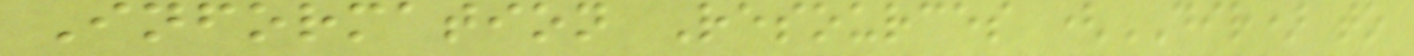Information Resources (DIR) to
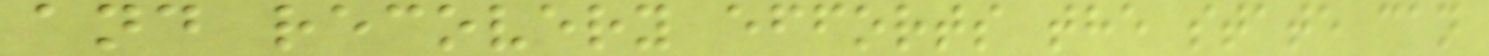and recovery efforts the state can
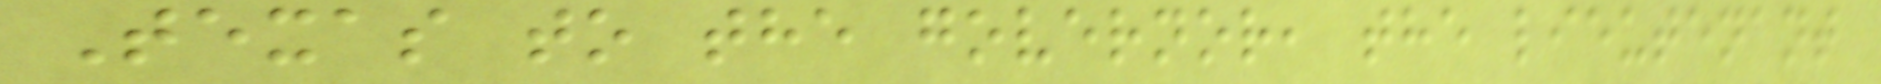Texas to the governor, the lieutenant
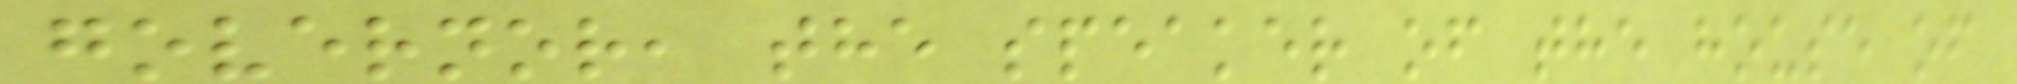governor, the speaker of the house of
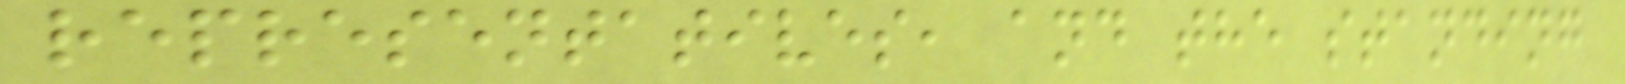representatives, and the standing
